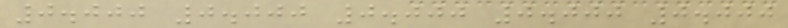0.000 0.000 0.000 0.000 0.000
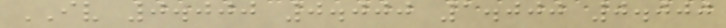IV 0.000 0.000 1.000 0.000
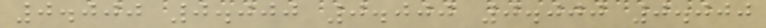0.000 0.000 0.000 0.000 0.000
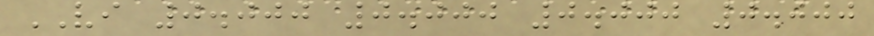VI 0.000 0.000 0.000 0.000
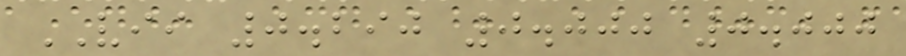VII 0.290 0.000 0.000
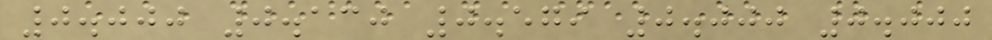0.000 0.130 0.579 0.000 0.000
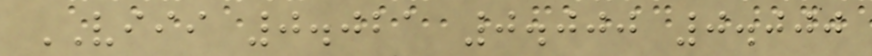VIII 0.021 0.000 0.000
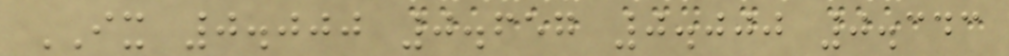IX 0.000 0.657 0.000 0.343
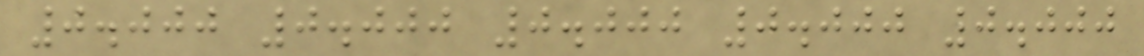0.000 0.000 0.000 0.000 0.000
